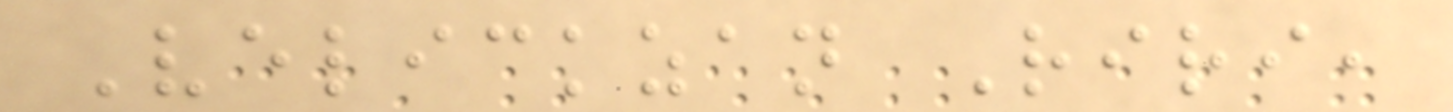Velickzan Riri,
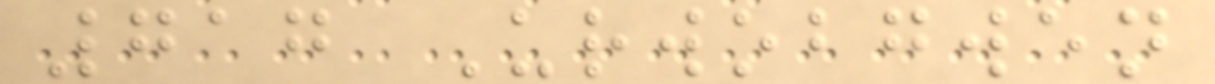717 Urwobgwen
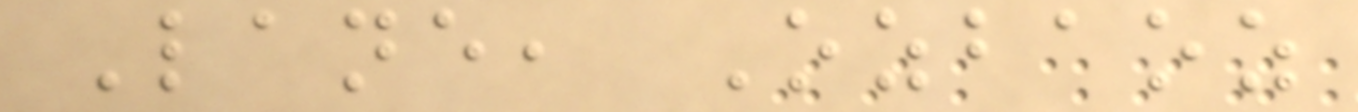Lane, Ozbaoz
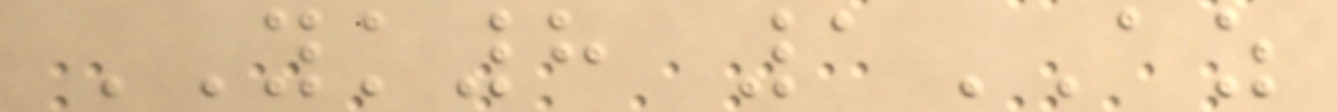YK8 1AZ
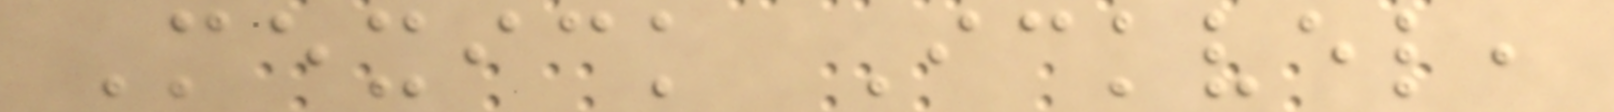Mexick Ickvel,
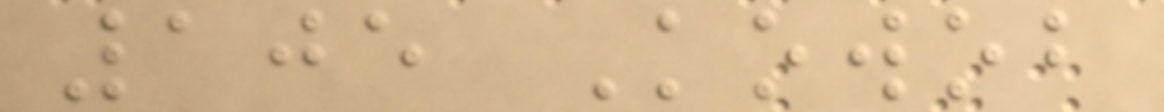105 Kowob
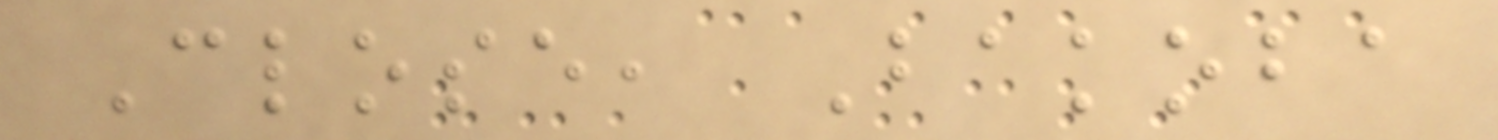Close, Bakoba
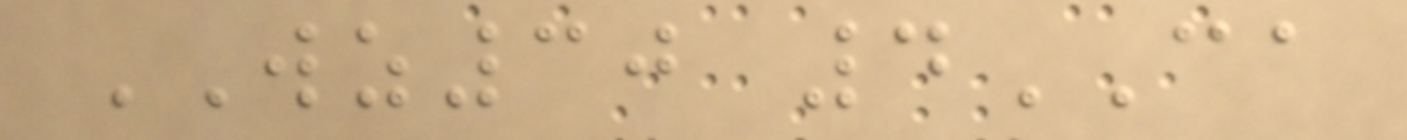WZ30 4CA
